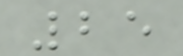25
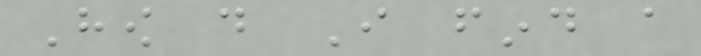How do I find a
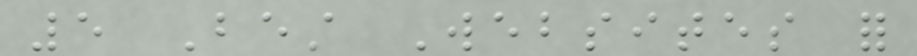5 Best Websites for
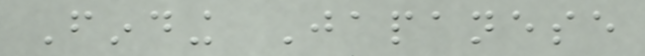Finding Japanese
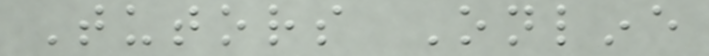Tutors Online
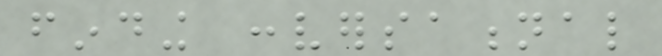finding conversational
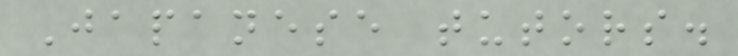Japanese tutors.
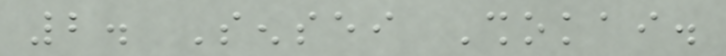2. Sensei Shokai.
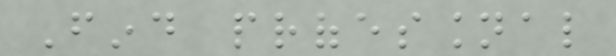Find professional
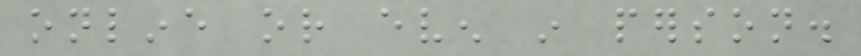online or even in person.
